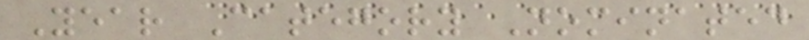Year Category Nominated
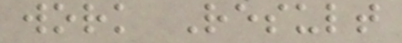work Result
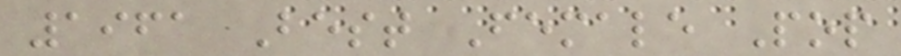1961 Best Female Pop
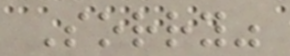Sorry"
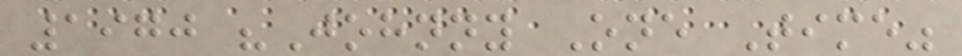1970 "Johnny One Time"
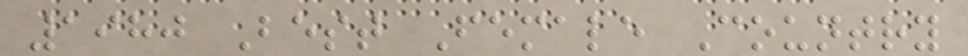1980 Best Female Country
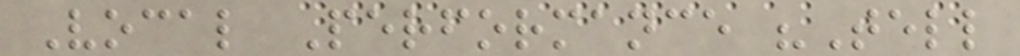Vocal Performance "Tell
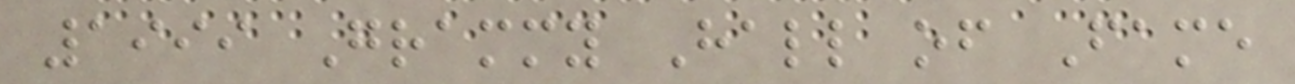1999 Grammy Hall of Fame
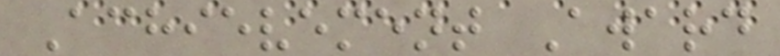Achievement Award
